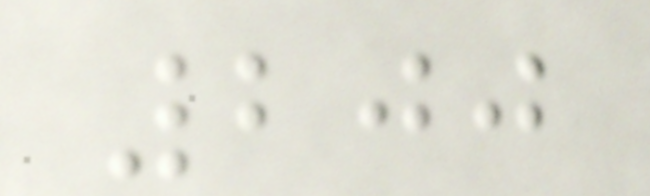200
